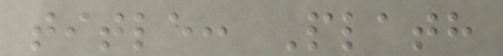title: Plath
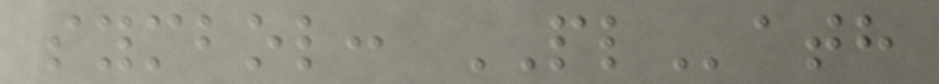symbol: PLath
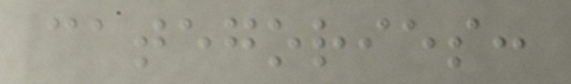categories:
